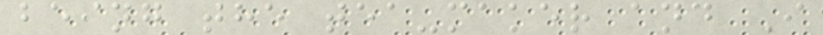being the tea-maker and I
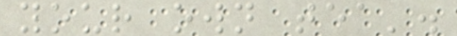your own tea'.
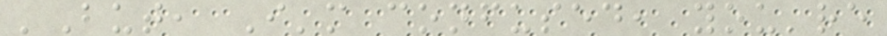'But, I'm confused, you're
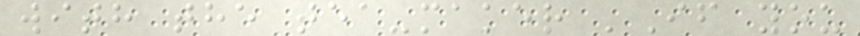with the tea-maker 'If you
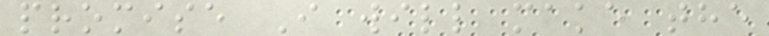promise I will make the
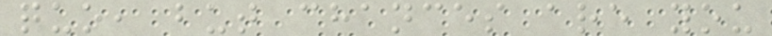quo, but chances are you
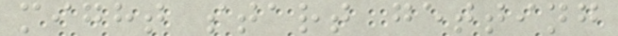might start getting
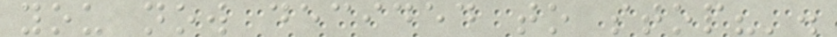you now decided to stop?'.
